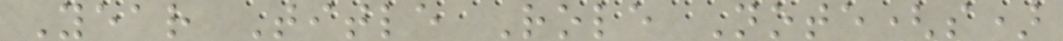Year Title Role Note(s)
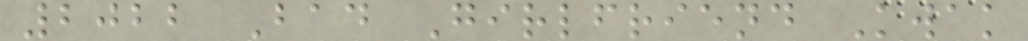2022 Bad Girlfriend Kwak
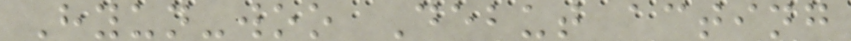Hyun-woo Debut acting
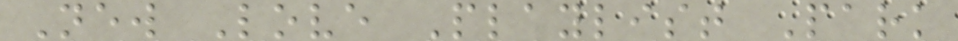New Love Playlist Park
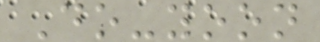Do-yoon
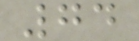74
